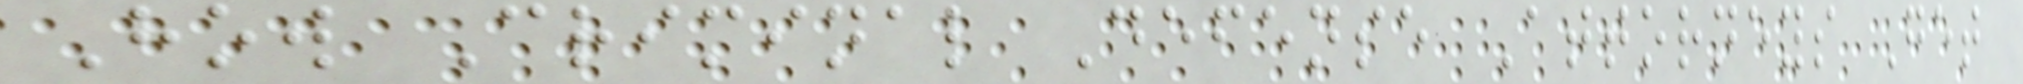How Criminal Defense Attorneys Get
